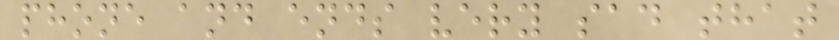phone and ends very sad that
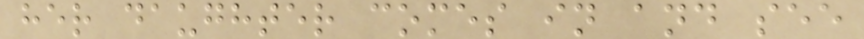her daughter comes in and see
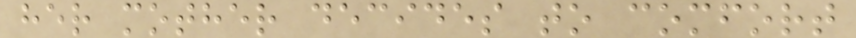her mother decides to comfort
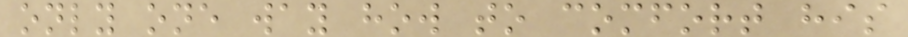only one way how to comfort his
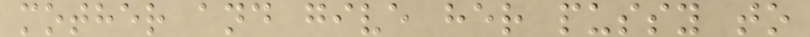mother and give her pussy to
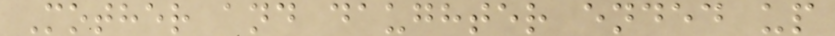Mother and daughter ended up
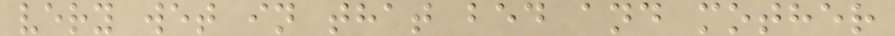very wet in that bed and mother
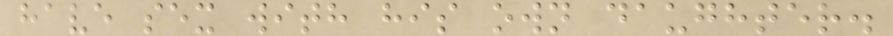have sex with his own daughter.
